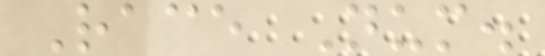Race Num.
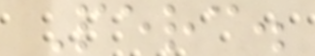Perc.
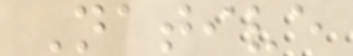Native
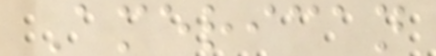American
